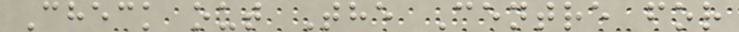Check out The Centre for
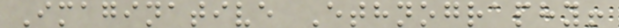Imaginative Ethnography!
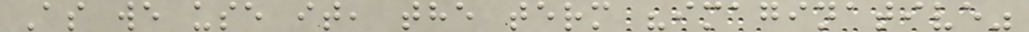As we use it, the term "imaginative"
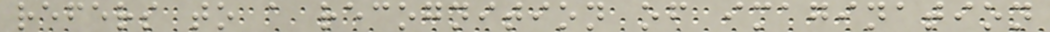refers to a recognition of imagination
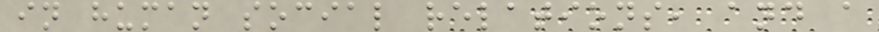in human social relations, and a
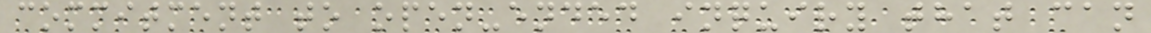commitment to open-ended inquiry that can
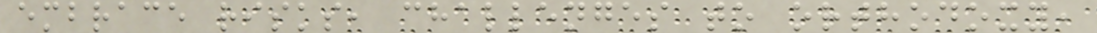embrace risks, challenges to orthodoxy,
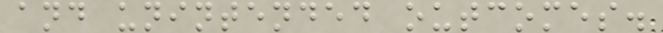and unintended outcomes.
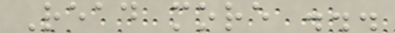Read more ...
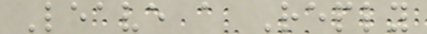Leave a Reply
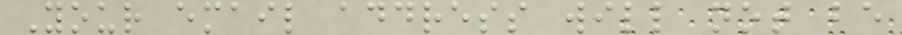Your email address will not be
